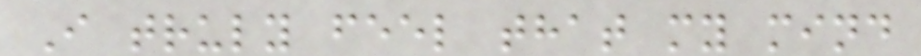I truly feel that my mind
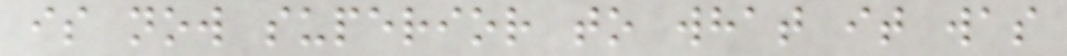is now superior to what it was
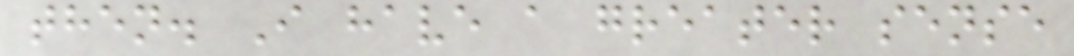then. I have a greater sense
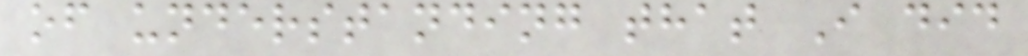of understanding that I did
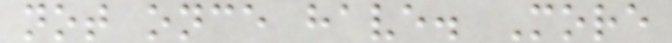not once have. More
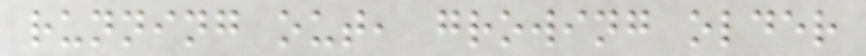running out, growing older
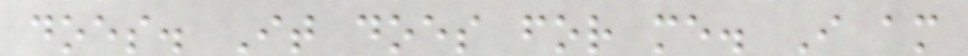does. It does for me. I am
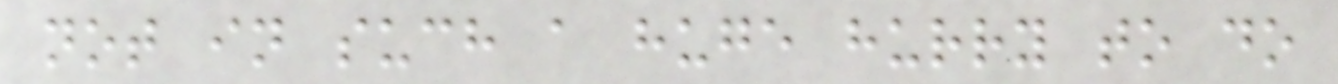not in such a huge hurry to do
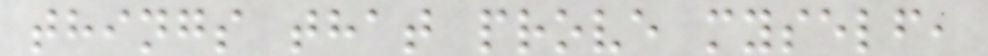things that prove myself,
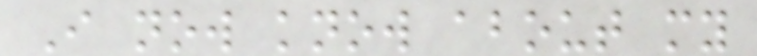I now know about my
